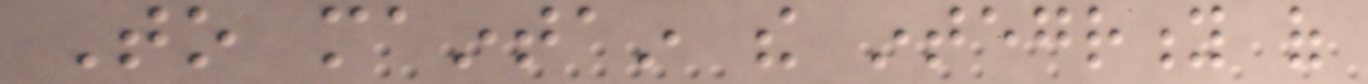To maintain the integrity of
